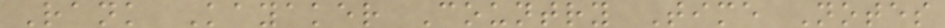Rank Kayaker Country Time Notes
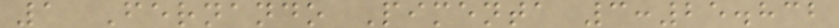1 Fernando Pimenta 3:25.832
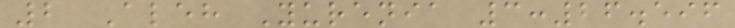2 Aleh Yurenia 3:26.596
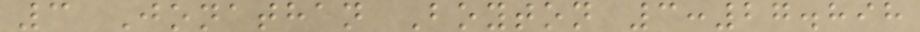3 Jonathan Boyton 3:27.898
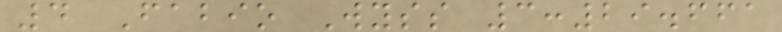4 Fabio Wyss 3:29.661
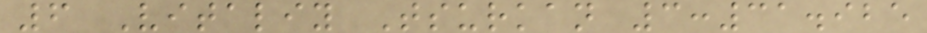6 Vitaliy Tsurkan 3:31.925
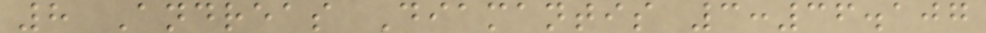8 Andreas Diamantis 3:36.107
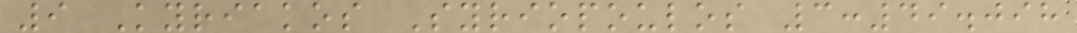9 Kyriakos Syriopoulos 3:49.098
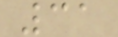31
